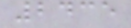2435
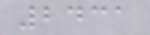2431
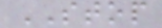STOP
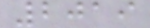2019
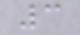3
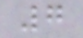7
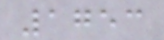1753
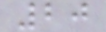20
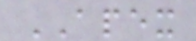APEX
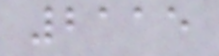2115
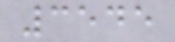3545
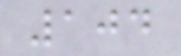104
